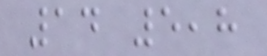14 5,8
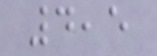4,5
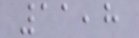11,8
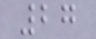27
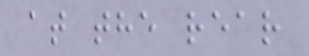at the rear
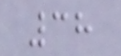38
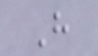H
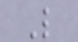L
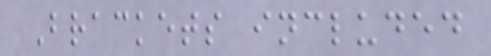Brackets included
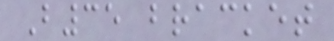B35 bracket
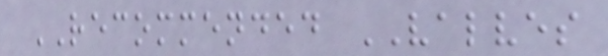RECOMMENDED VALVES
